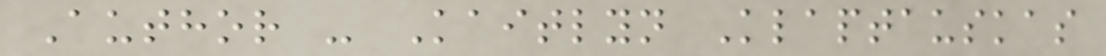Author - Kaitlyn Klaptauskas
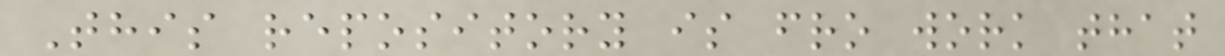This repository is fro work that
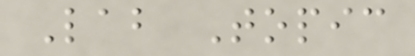Lab Topic
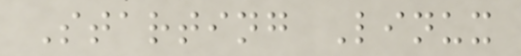Starting Linux
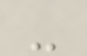-
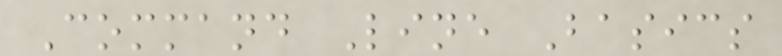Command Line Basics
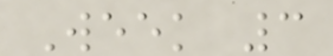Week 3
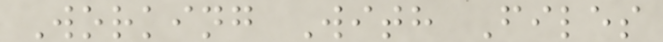Working With Files
